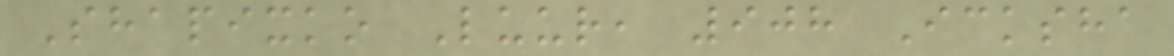Shapixko Luur, 908 Icksha
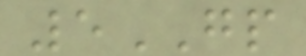5GP
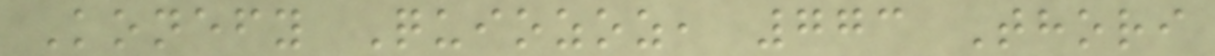Konefy Quiozoz, 773 Thori
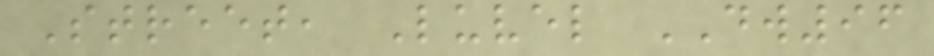Street, Luvel DW96
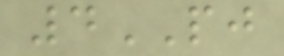4PJ
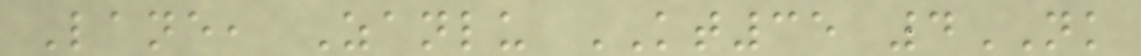Lane, Zanlu KT35 4NK
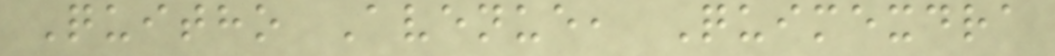Quitho Avenue, Quimexdra
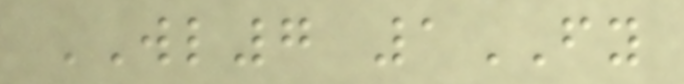WL7 1FY
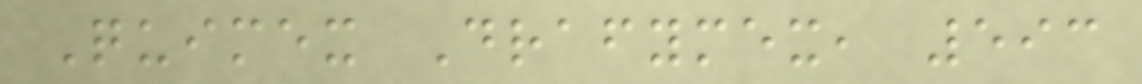Quimex Drafymex, 593
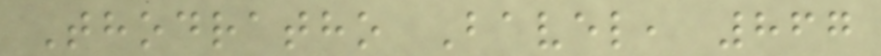Thodratho Bavel, 867
